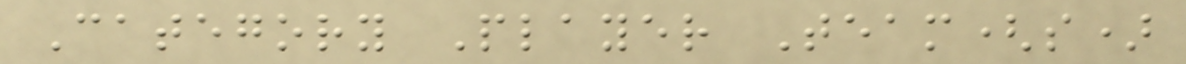Category Player Team(s)
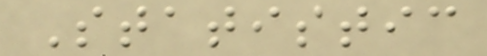Statistic
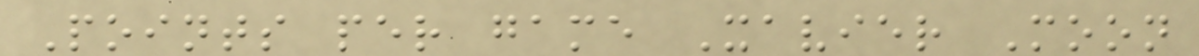Points per game Xavier Moon
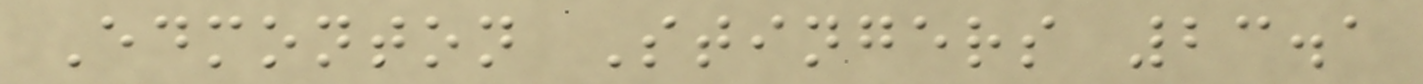Edmonton Stingers 23.1
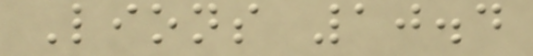Lions 10.4
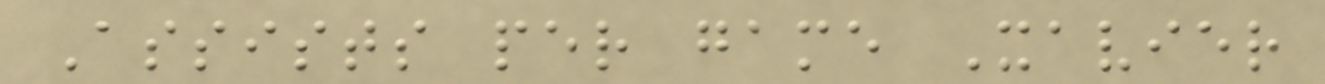Assists per game Xavier
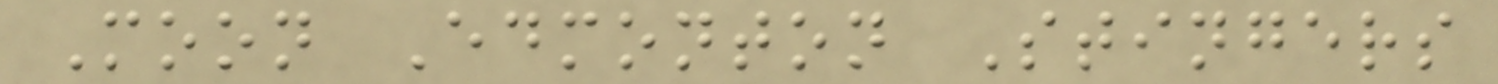Moon Edmonton Stingers
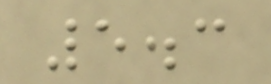5.3
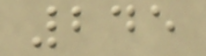245
